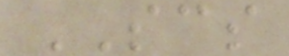SCS
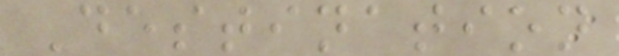Destination
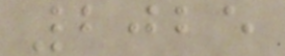2025
